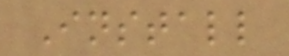Install
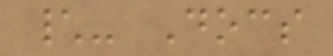\- Docs
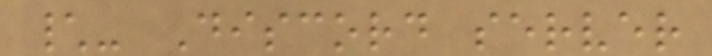\- Discord server
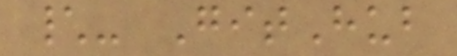\- GitHub
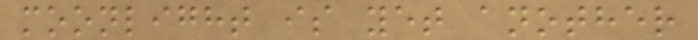moonlight is yet another
